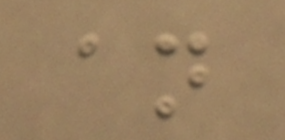an
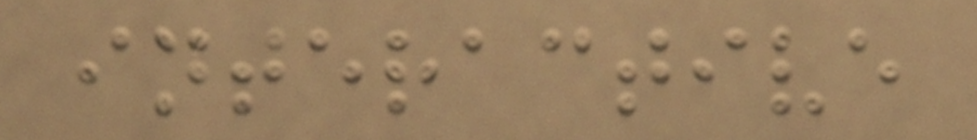interactive
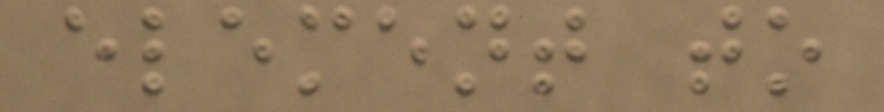element to
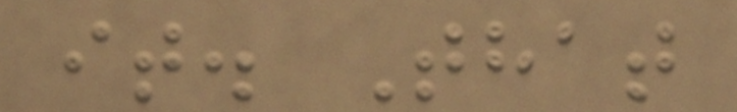it. That
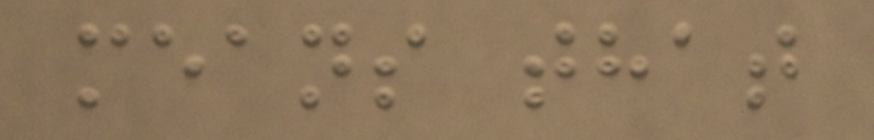means that
